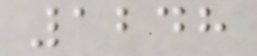1248
